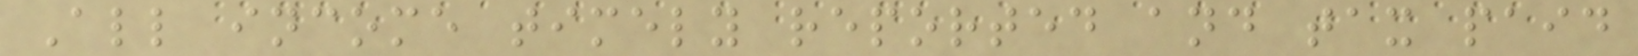All income timely reported and tax paid
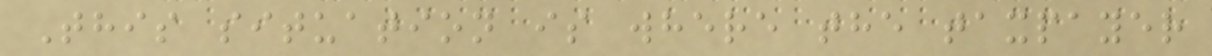This situation is where the taxpayer
